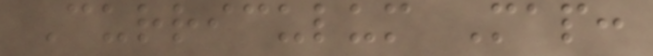Curriculum Map:
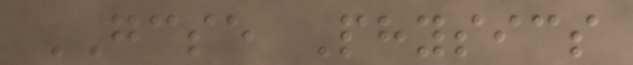GCSE Physics
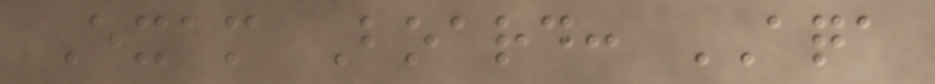Exam Board: AQA
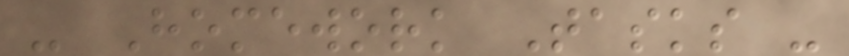- Homework Tasks -
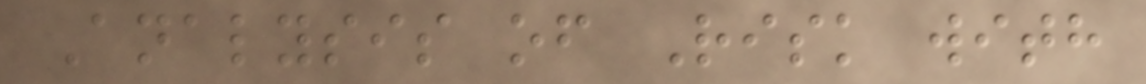Analysis of Risk with
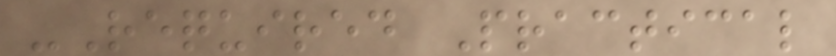-Required Practical
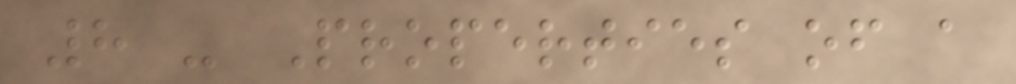8 - Properties of a
